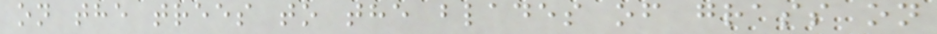on the trees to the blades of grass on
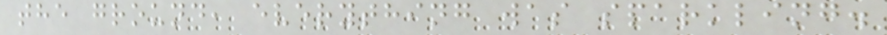the ground, everything was sparkling.
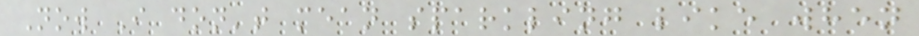Now I don't mean sparkling like when
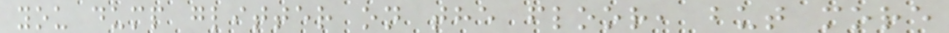you dump glitter on the floor, but more
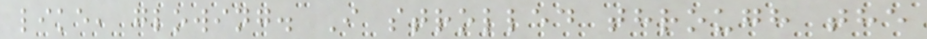like, glowing. I strolled through the
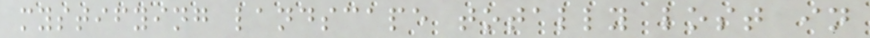mystifying landscape totally lost in
